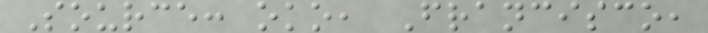Source: oko, Francisco,
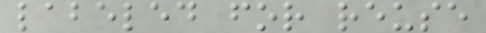labeled for reuse
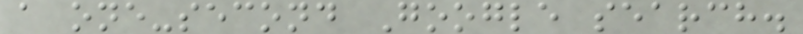a one-second Google search.
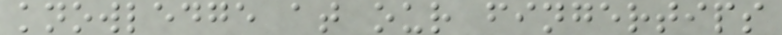knowledge at our fingertips
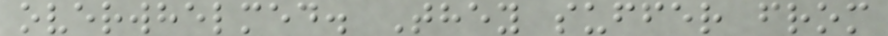overwhelmed. They suffer from
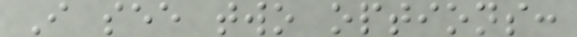I see two options:
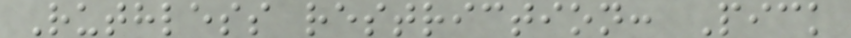Ruthless restriction: Pick
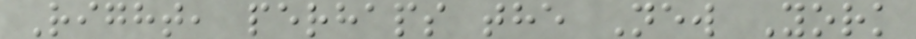Right, perhaps the New York
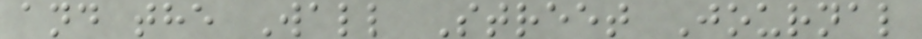and the Wall Street Journal
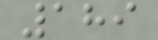189
